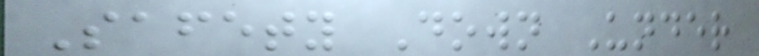Safety Down Under
